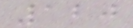120
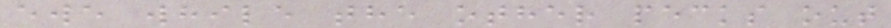ewe while the other pecks out
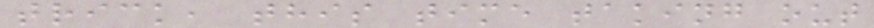trick, this time taking out
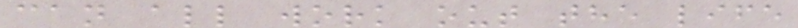can all work out the life
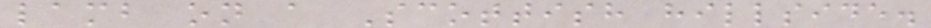lamb on a Scottish hillside.
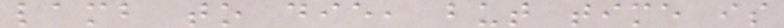lamb to die, but time is
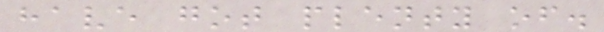have got plenty of.
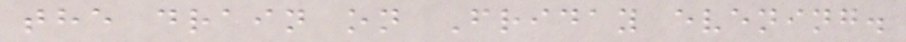the drain on Friday evening.
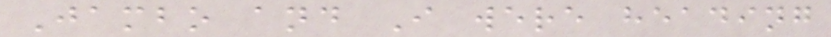Jambo and I were heading
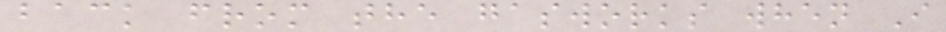back from the gasworks when I
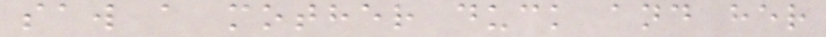saw a mother duck and her
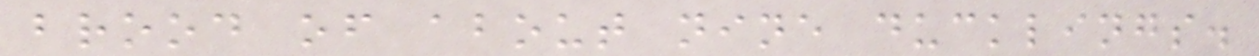brood of about nine ducklings.
